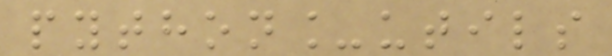python_utils
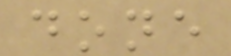done
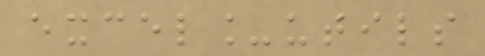excel_utils
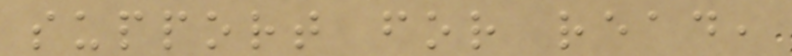support for read,
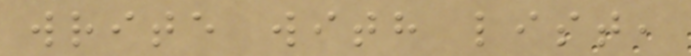write with list,
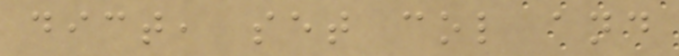dict, set col and
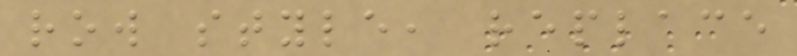row style, replace
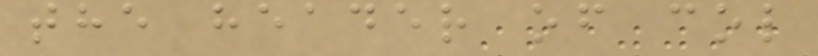the header of col
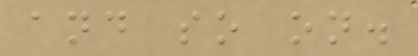and so on.
